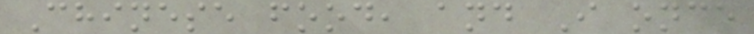Chinese food, and I once
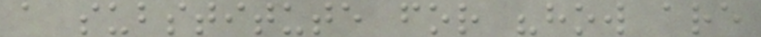a substitute for "how are
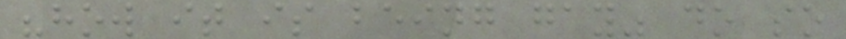"how it is being gay" do so
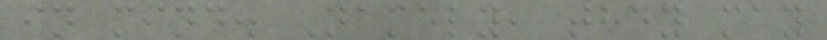in mind. Namely, they may
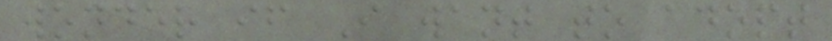wonder if I want to adopt
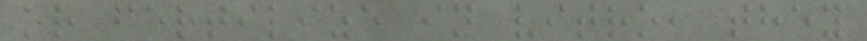or fertilize in vitro, they
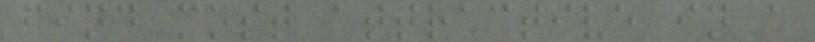find most attractive in a
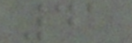41
